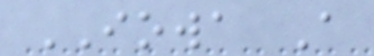IOWA A
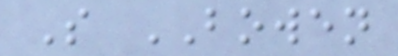S BOWEN
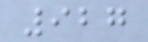927
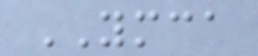YMCA
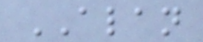ALAN
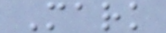Mark
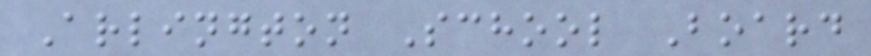Arlington School Board
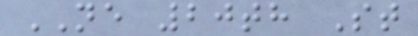NE 20th St
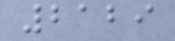2129
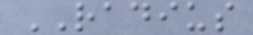RADIUS
